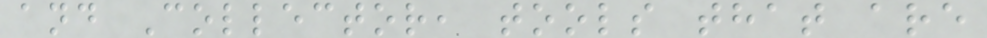and Collector, tools that are
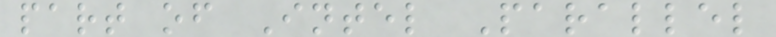part of Intel Parallel
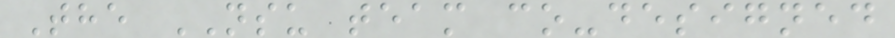The NSU team co-designed
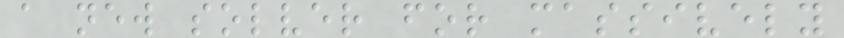a new solver for massively
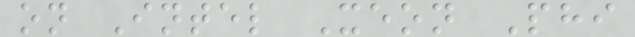on Intel Xeon Phi
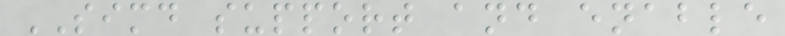SIMD support and enable
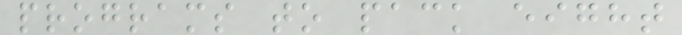programs to pack eight
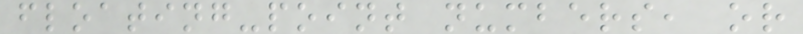floating-point numbers, or
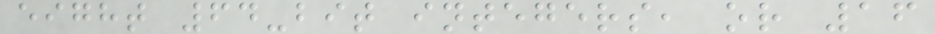eight 64-bit integers, or 16
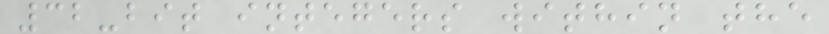32-bit integers within the
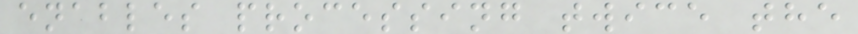enables processing twice the
